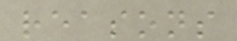reasons
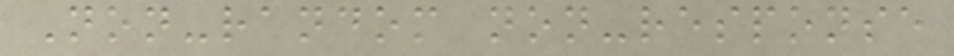Non-random non-response
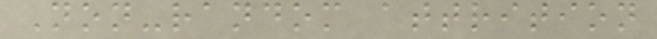Non-random attrition
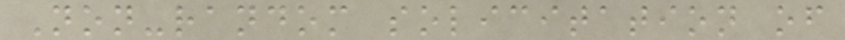Non-random solicitation of
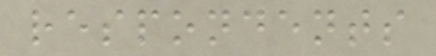respondents
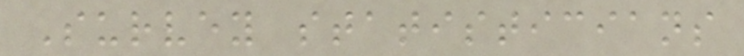Survey statisticians
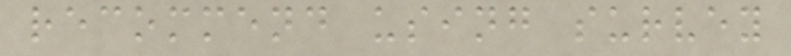recommend using survey
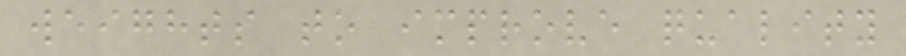weights to improve quality
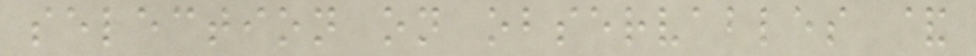selection on observables &
